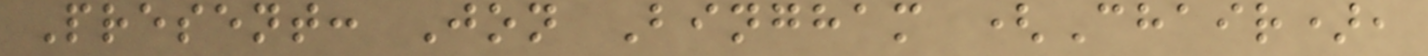Present: Jon Bingham (Chair),
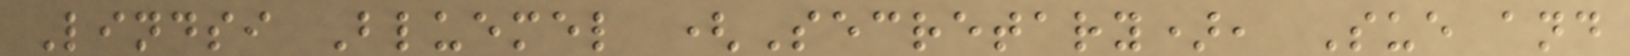Lindsi Bluemel (Secretary), Sue and
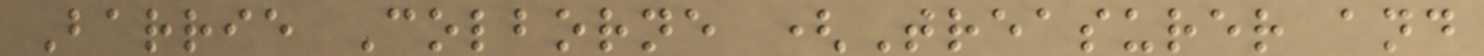Barrie Colborne (Treasurer and
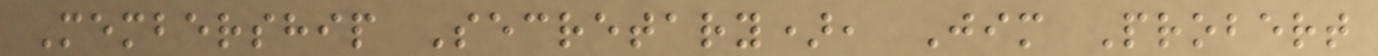Membership Secretary), Jim Probert
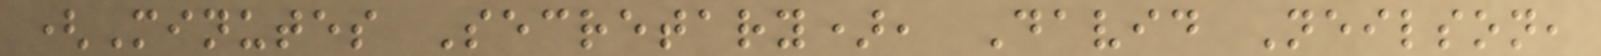(Minutes Secretary), David Neilson,
